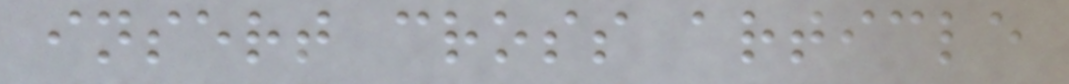insert cross article
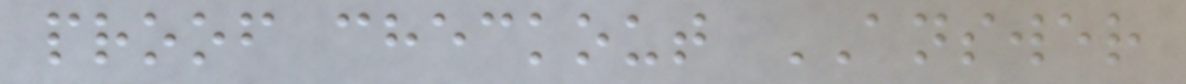proof checkout ANSWER
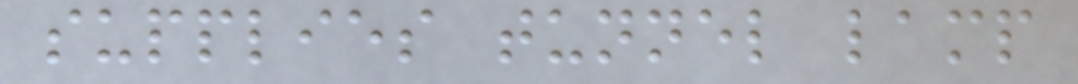supplies tunnel lamp
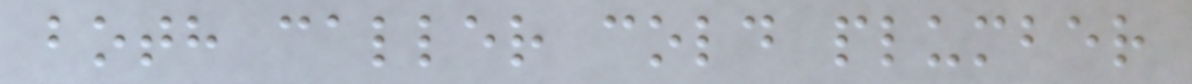both caller cold plumber
